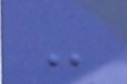-
